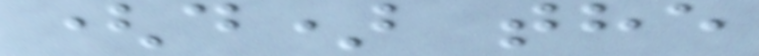(d) the
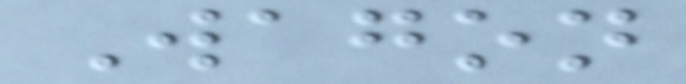Wagon
